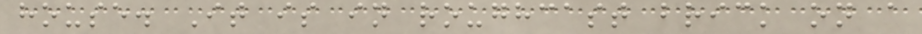house. It is in roughcast brick on a
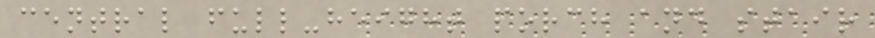central full-height porch and stair
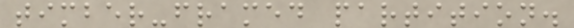timber-framed partition.
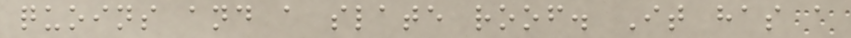quoins and a slate roof. It has a
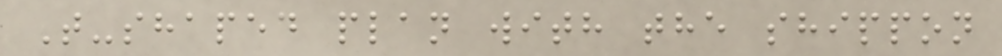T-shaped plan with the shippon
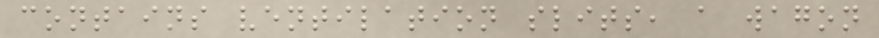contains ventilation slits, a wagon
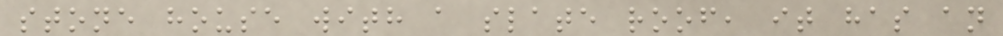stone house with a slate roof, it has an
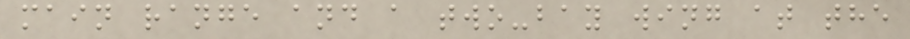main range and a two-bay wing at the
